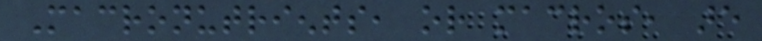Macronutrients, or macros, are
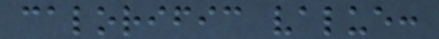calorific value:
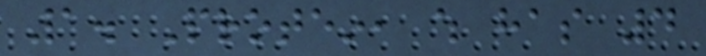1. Protein, which has 4
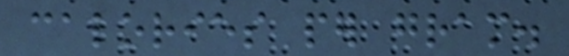calories per gram.
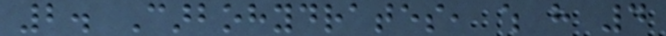2. Carbohydrates, which have 4
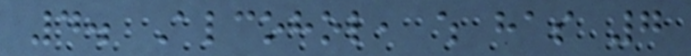4. Alcohol, which has 7
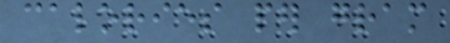calories per gram
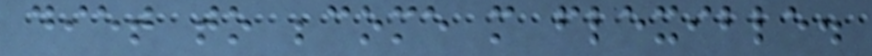diet to become more flexible.
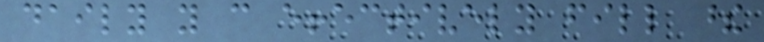daily you can effectively fill these
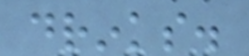drinks.
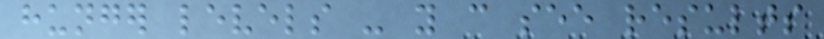hunger levels - you can see results
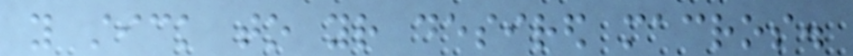you stick to your desired macros.
